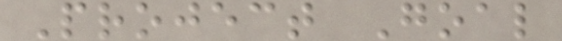Project Goal
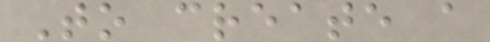To create a
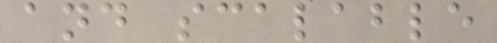and scalable
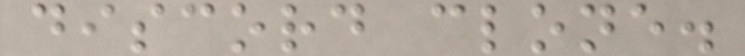discord clone.
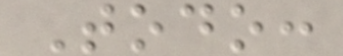Todo:
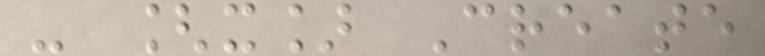- [x] Create
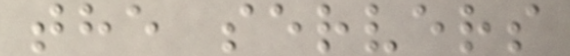the servers
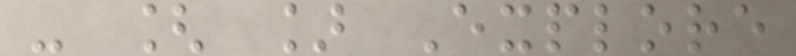- [ ] Explore
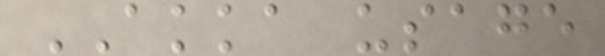AKKA usage
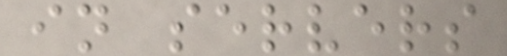in servers
